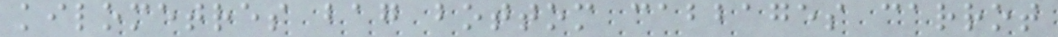kilometres bag bottom cabbages carrot
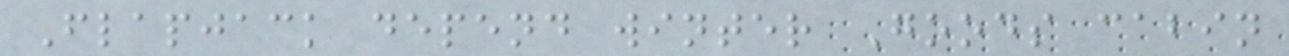Flapjack depend winter Goods cabin
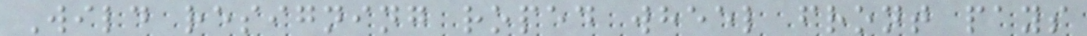Wild resigning roped wheel front pays
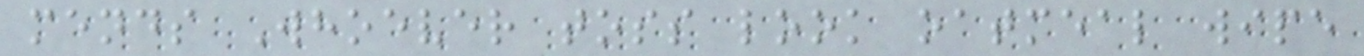mends Whoever toss look oatmeal wipe
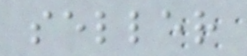seller
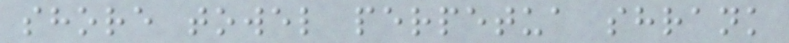shore towel perpetua shrank
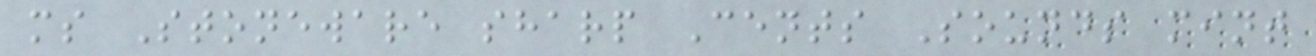ms Stoneware sharp Cents Sounds mint
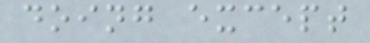doing except
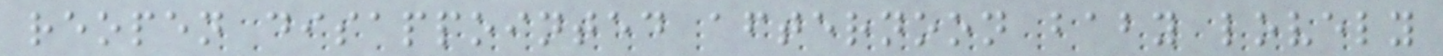reopen disappointed afternoon baby lovely
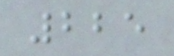225
